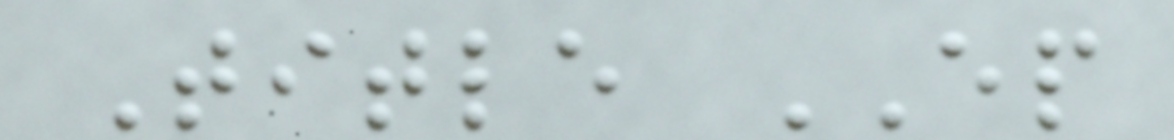Title EP
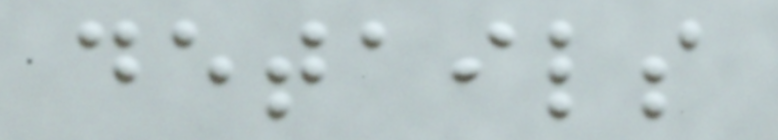details
